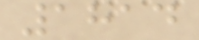1814
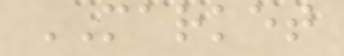MARKET
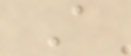A
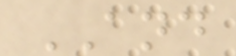AND
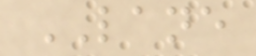LANE
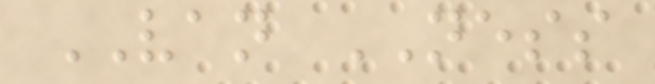VAN NESS
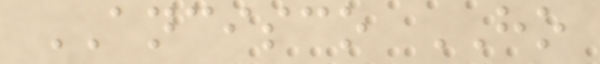ANCISCO HO
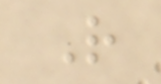R
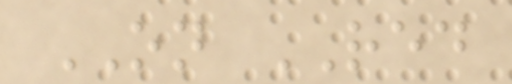ON RED
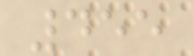455
